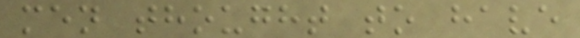men thought to have
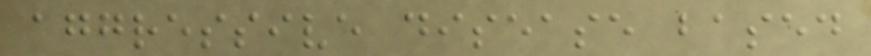aggressive disease based
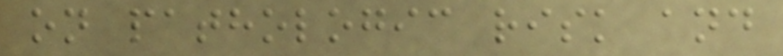on pathologic risk and
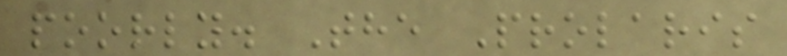poorly. The Prolaris
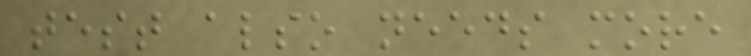test also needs more
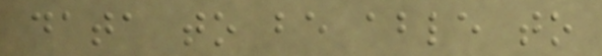data to be able to
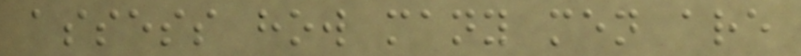assess how many men are
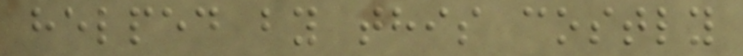helped by this costly
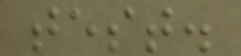test.
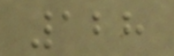128
